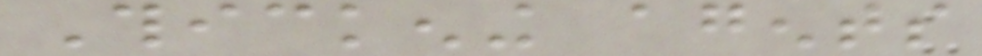Thickening agents
